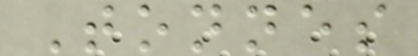Tonnes
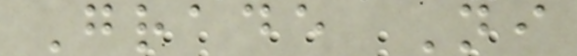Grade Ni
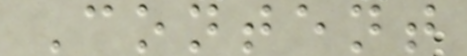Content
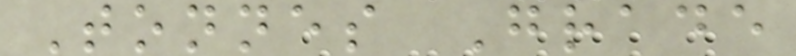Tonnes Grade
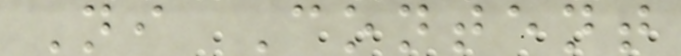Ni Content
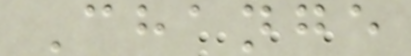Change
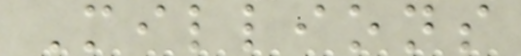Millions
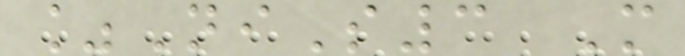%NiS3 M
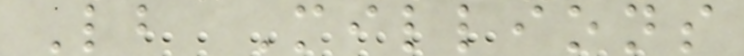Lb Millions
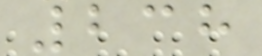238
